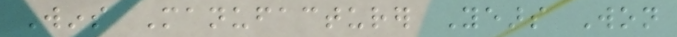Wins Manufacturer Years Won
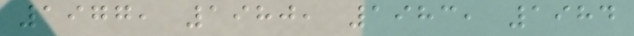1977, 1980, 1983, 1984
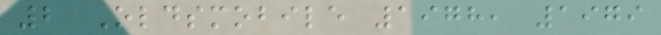2 Oldsmobile 1978, 1979
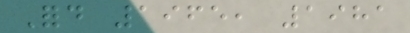Ford 1965, 1981
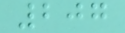207
